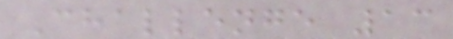Challenge 13
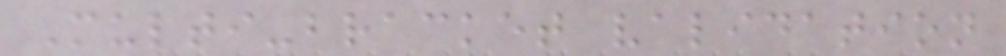Multi-bracket validation
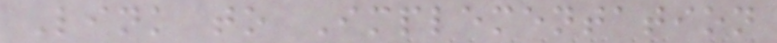Link to Implementation
